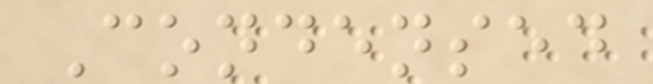Condensed
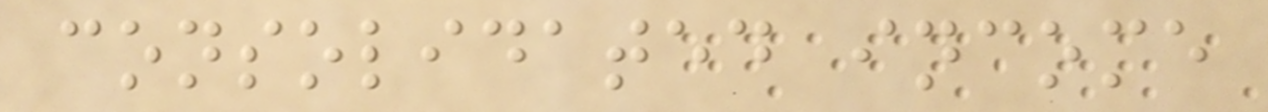consolidated income
